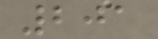201
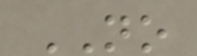NO
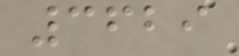3629
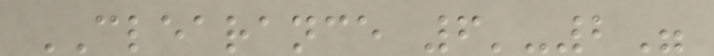CLEARANCE 6'-2"
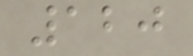120
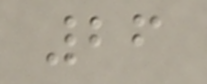26
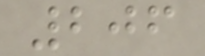206
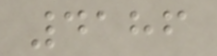4186
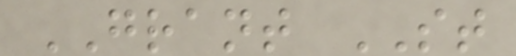GRANT ST
